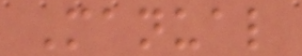Manual
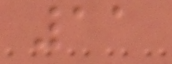11
